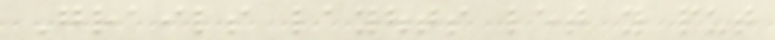Grails layouts let you put
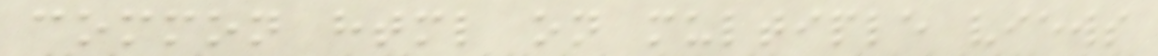common html on multiple views
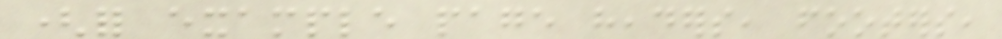(for example page headers, footers,
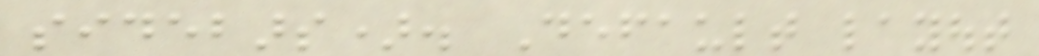sidebars). Default layout
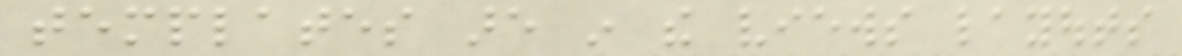templates are in the views layouts
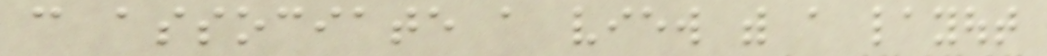can associate a view with a layout
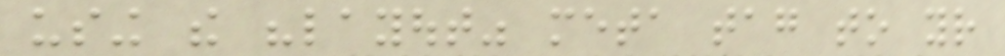using the "layout" meta tag to your
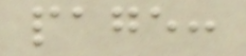page:
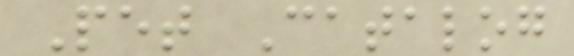Pet Catalog
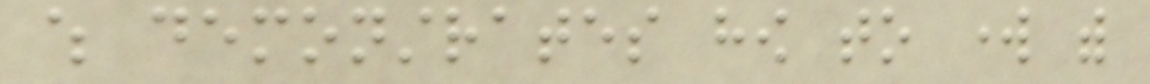which demonstrates how to work with
